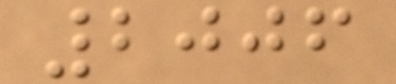2006
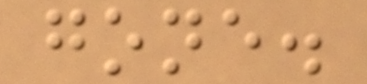gone.
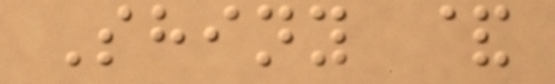Shiny &
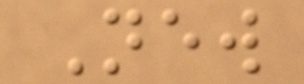New
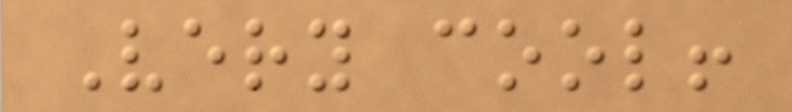Very cool!
